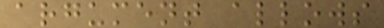argument allows
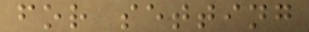for setting
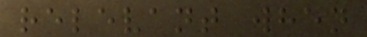relevant when
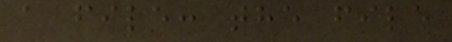a file: the file
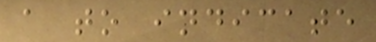a to indicate
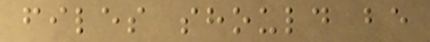files should be
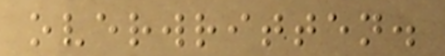overwritten.
